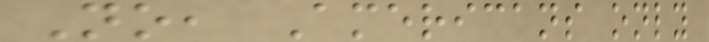No, Americans only
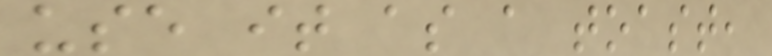use it as a toast,
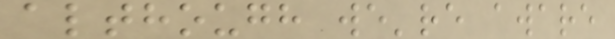although we're aware
